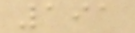191
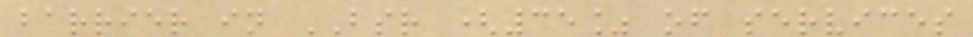barrier in BSR (35% of services
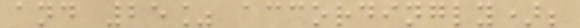and 25% accordingly);
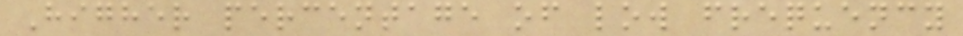Higher percentage of low frequency
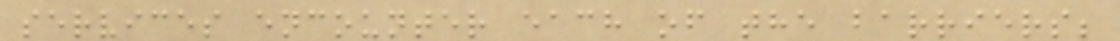services encounter each of the barriers;
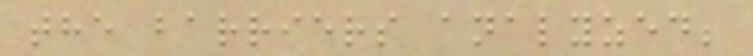the barriers analyzed;
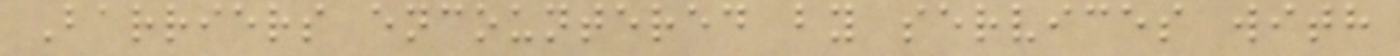Barriers encountered by services with
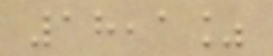18,1%
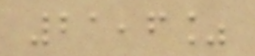21,6%
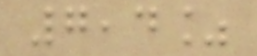7,4%
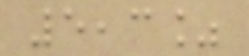5,3%
